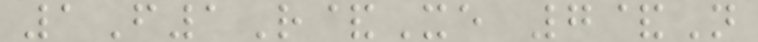1F1R&Xe 7&N
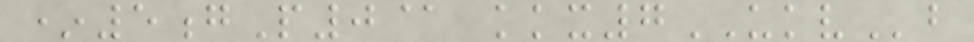*5gP0@ kkx7UKVb
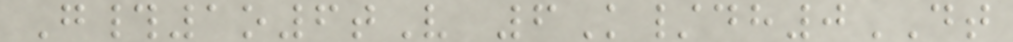G#1o6tV 6K/dh0DT
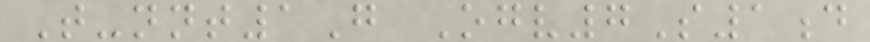T-nnt1G Ogv7S1d
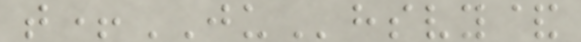t+JUhsvy&
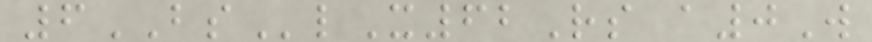6BSlX62Rs a0W
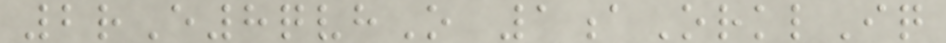2rE8qvhO 1aOrklIq
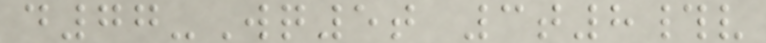d77-Wq5t 3t8#v
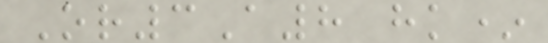Or3A8 hk*
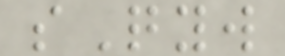sQyw
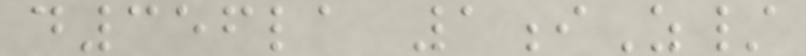d356la 1iZ/
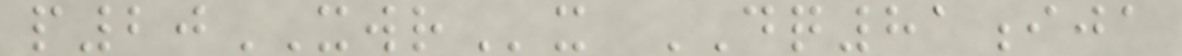p20XWRx DQ81ija
